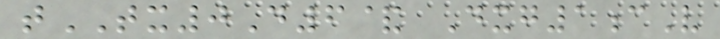tTX0D6& Dxg1cV
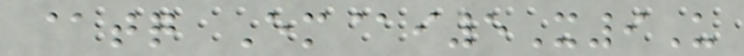@tq Em@i5X9U
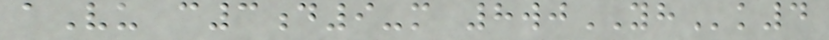aVu c3d9-m 8wjYHk4
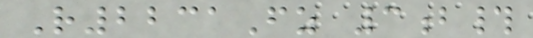R2231Fz 3b#
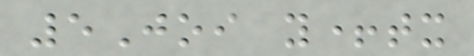5Joi y+tx
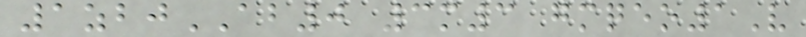1zbjAB0 3m3 gmqeo1V
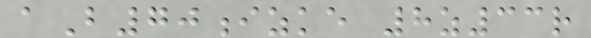aB70izke 8z33r
